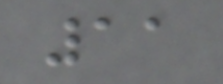11
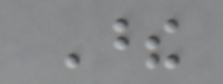These
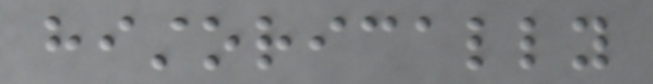historically
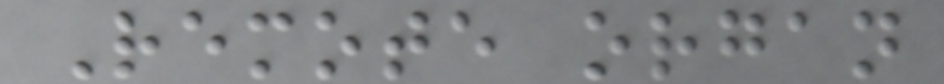Remote organ
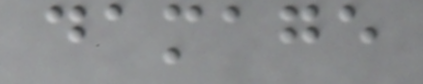damage
